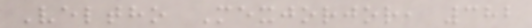Veltho Mexjorjor, 382
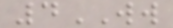4WW
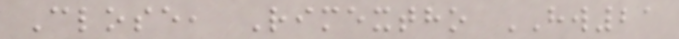Close, Rimextho HW21
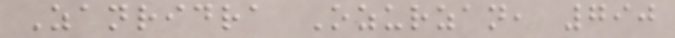Zanridra Ozurzan, 790
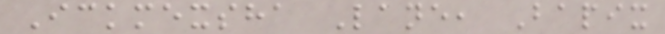Ickmexsha Lane, Bapix
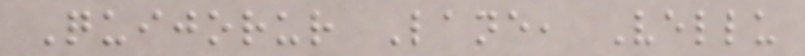Quijorur Lane, Vellu
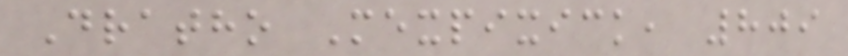Dratho Mexpixick, 809
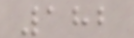182
